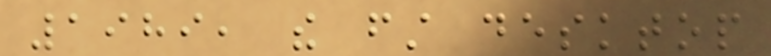1989, the first desktop
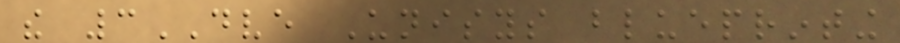the 3DVE Unisys blueprinting
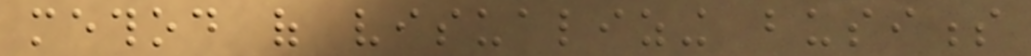method of visualizing business
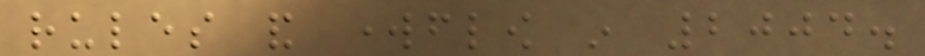rules and workflow in 2004.
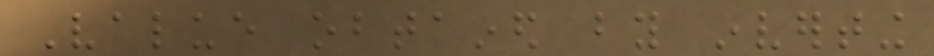Value obtained by inverting
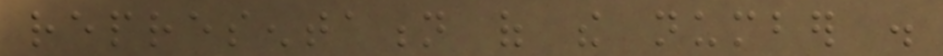representation of the number .
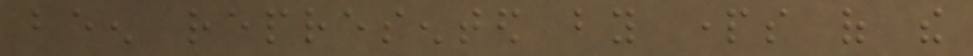been represented by parts of the
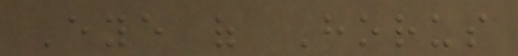Eye of Horus
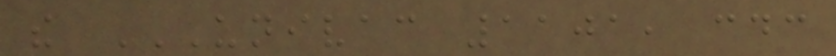the UNIVAC 1101, CDC
